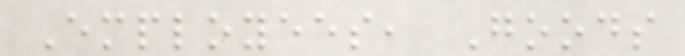Employees, Goods
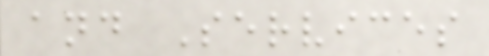and Services
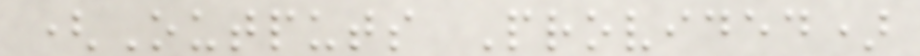(Outputs Provided)
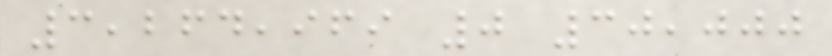3,264,969 0 30,000
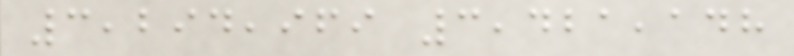3,294,969 3,421,148
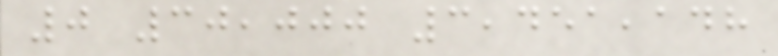0 30,000 3,451,148
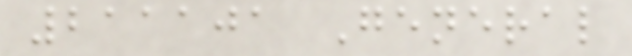211101 General
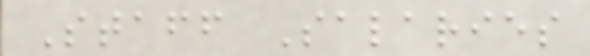Staff Salaries
